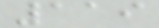119
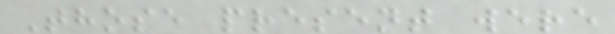Those present were
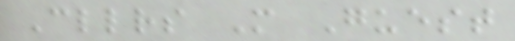Cllrs M Guest
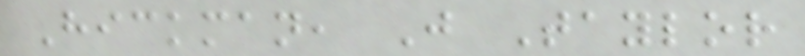Hickman, J Taylor
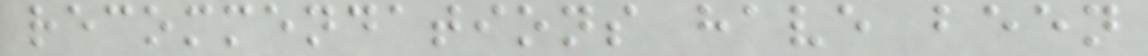recommendations have been
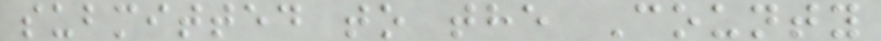submitted to the County
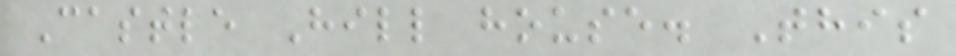Castle Hill house. This
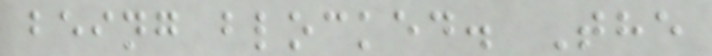being blocked. The
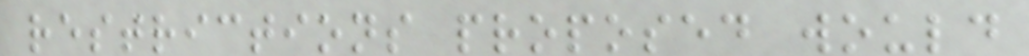restrictions proposed would
